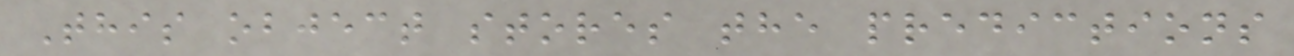This object stores the predictions
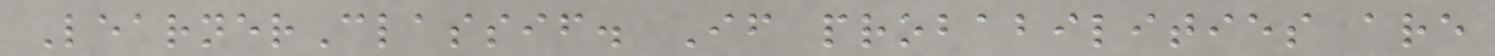LearnerClassif. If probabilities are
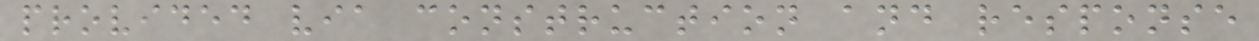provided via construction and response
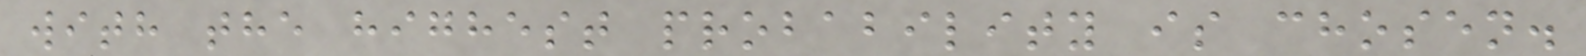with the highest probability is chosen.
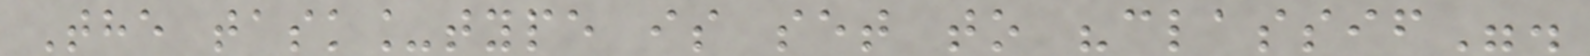The task_type is set to "classif".
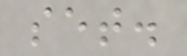set.
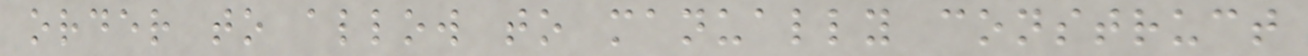order to allow to manually construct
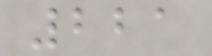221
